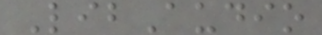LibAudio
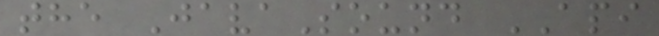the JavaSound API
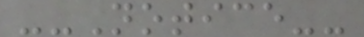--Notice--
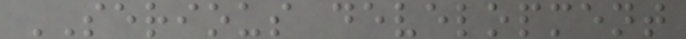SERIOUS development
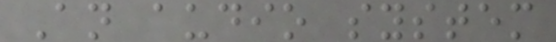An audio system
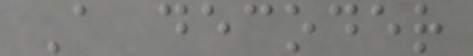A decoder
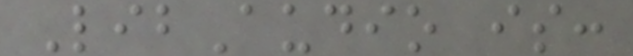LibAudio is:
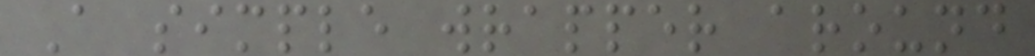A simple wrapper around
